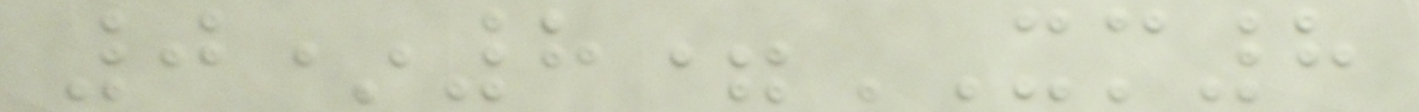0*8=XM8
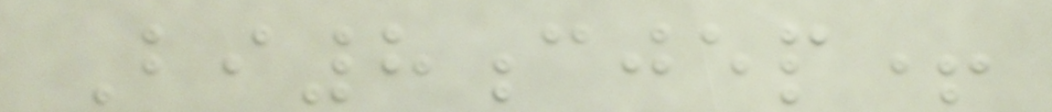Bi8cjep+
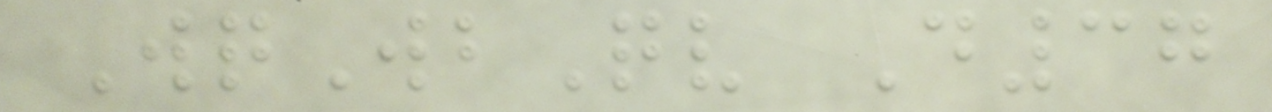WqWbQv D37
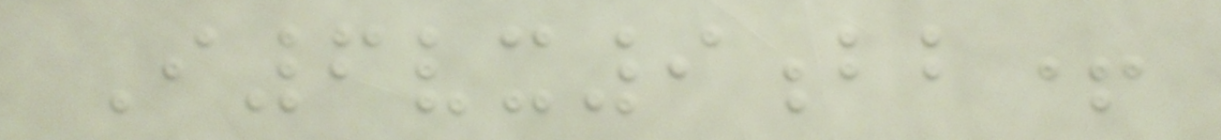I6vx9bb+
